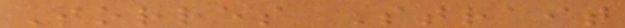Torres Strait
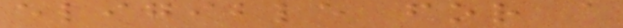eligible for a
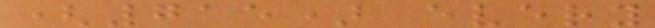(715) every
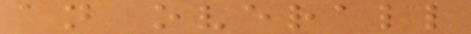an overall
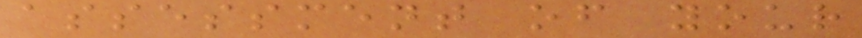assessment of your
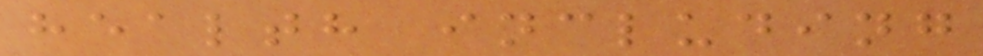health including
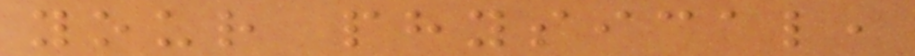your physical,
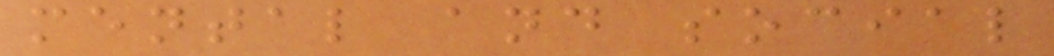mental and social
